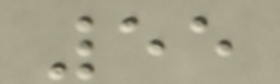55
